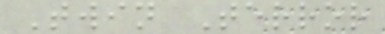Twin Terror
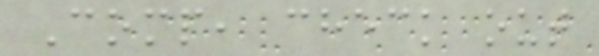Comp, check out
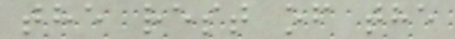the rest of the
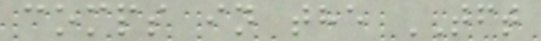comps in the TFT
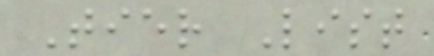Tier List
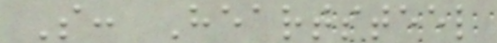S: Heartsteel
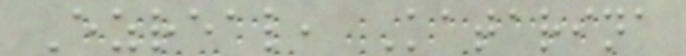Ezreal, Katarina
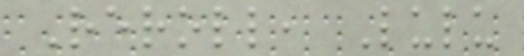Reroll, Lulu
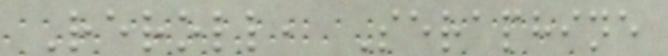Reroll, Seraphine
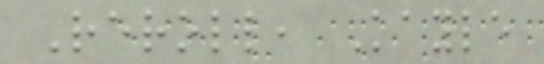Reroll, Kayle
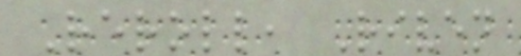Reroll, Riven
